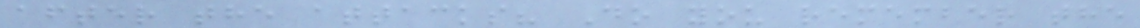after the attacks? Do you remember the
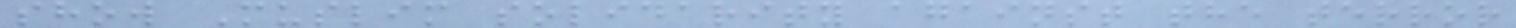show Muslim solidarity against the terror
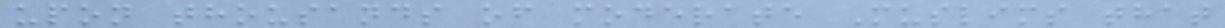upon thousands of moderate Muslims that
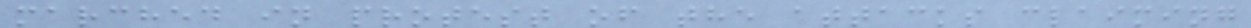marched in protest of the attacks claiming
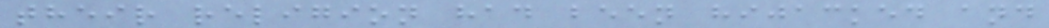their religion had been hijacked and
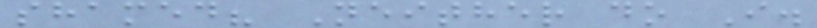shamed? Neither do I.
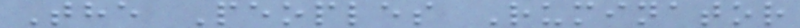The Peoples Ruminator
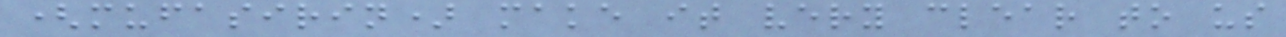(mufasirin) make it very clear to us
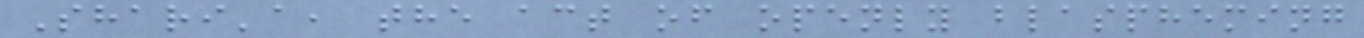Shari'a, the act of openly blaspheming
